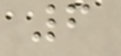6
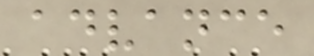advance
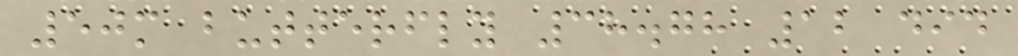50m butterfly 38.78 12 did
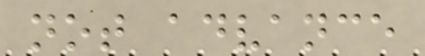not advance
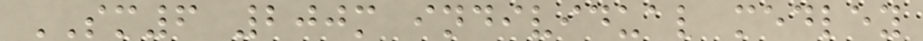SM6 200m individual medley
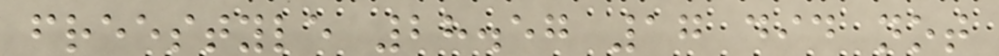freestyle 28.57 17 did not
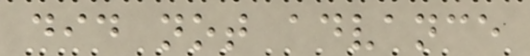did not advance
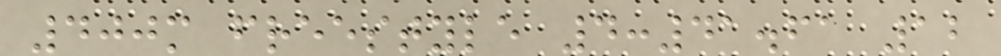400m freestyle 4:41.61 12
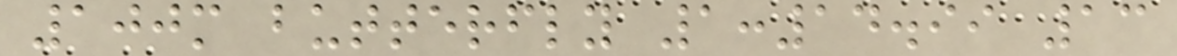100m butterfly 1:14.99 13
